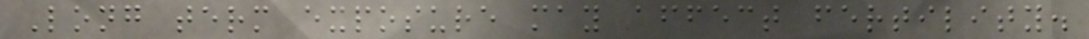Long term exposure may affect fertility.
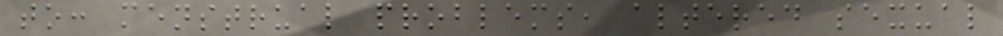to: menstrual problems, altered sexual
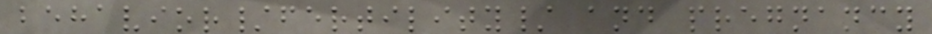behavior/fertility/ and pregnancy
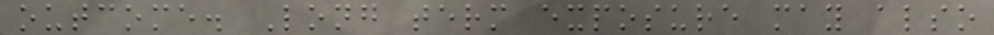outcome. Long term exposure may also
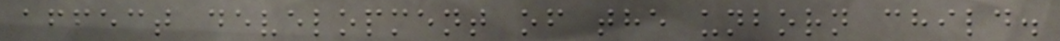affect development of the unborn child.
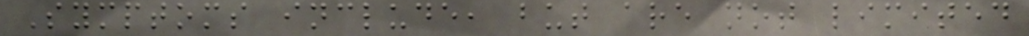Symptoms include, but are not limited
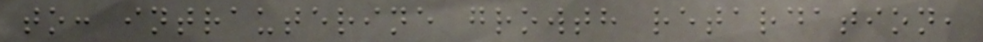to: intrauterine growth retardation,
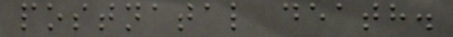postnatal death.
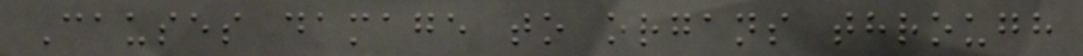Causes damage to organs through
